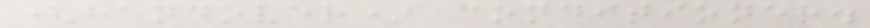(handover) conditioner.
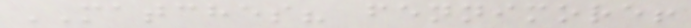MATCHES? fennimore!
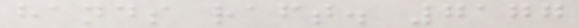hands raft. 7177
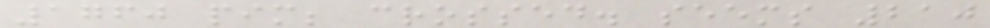1760 pim; crossed. seems 210
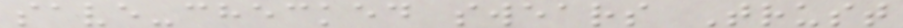save-checked swears Trust
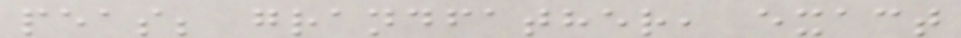peas; grandfather, exact
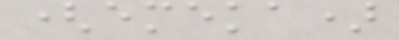(emeka)
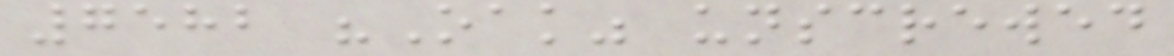7582 "Oak" unscrewed
